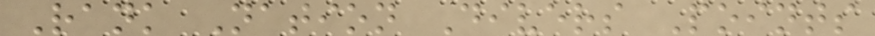Rank Nation Divers Points
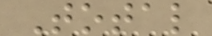Total
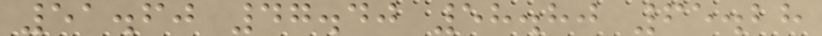51.60 47.40 58.80 65.28
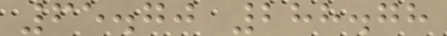65.70 288.78
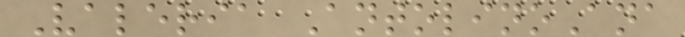Valeria AntolinoAna
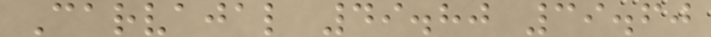Carvajal 49.80 39.60
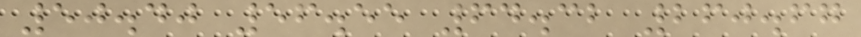50.40 56.55 64.32 260.67
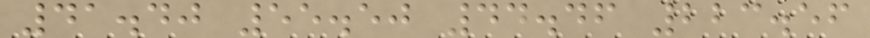41.40 55.50 44.46 223.56
